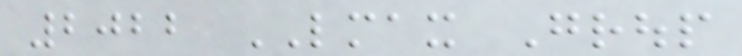2022 LMAX Group
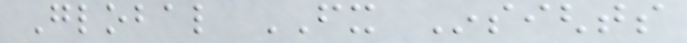Global FX Insights
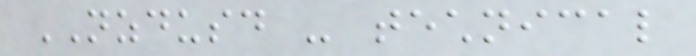NZDUSD - technical
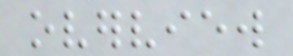overview
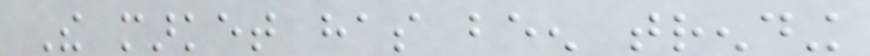The market has been trending
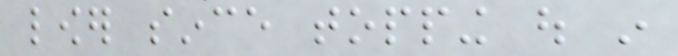lower since topping out in
